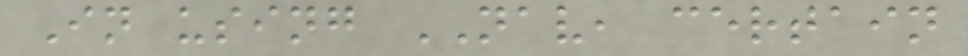In using NAV, certain
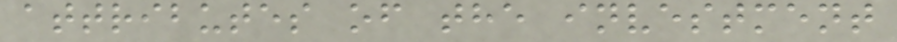attributes of the investment
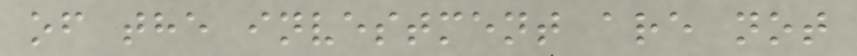of the investment are not
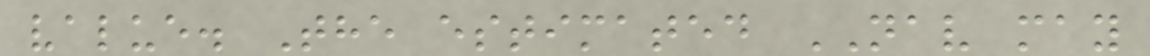value. The estimated NAV may
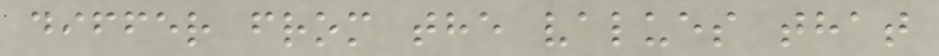differ from the values that
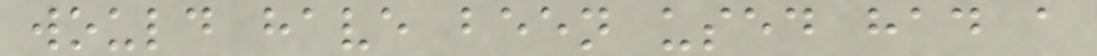would have been used had a
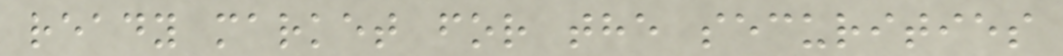ready market for the securities
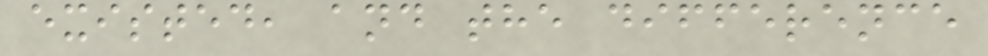existed, and the difference
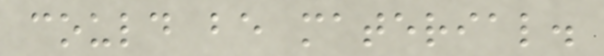could be material.
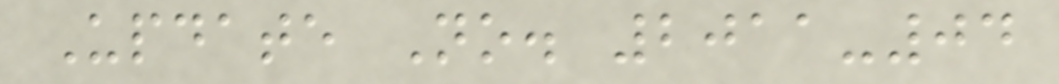Update No. 2011-04
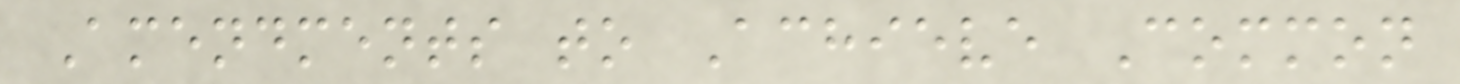Amendments to Achieve Common
